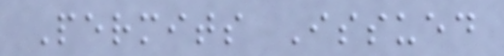Permits Issued
